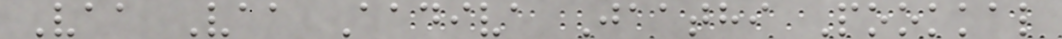Vaa Vaa Aadiva Jaathi Pookkal
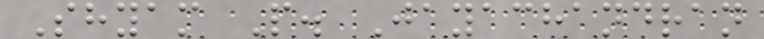Shyam P. Jayachandran
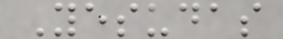Yesudas
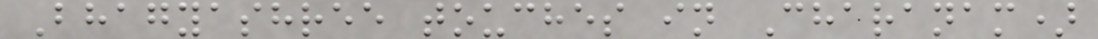Bhagyashree touches in Charanam)
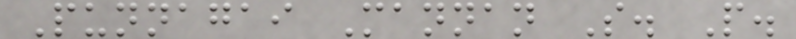Punnagai Mannan S. P.
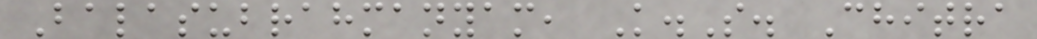Balasubrahmanyam, K.S. Chitra
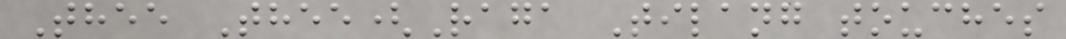Thee Thee(Raga Tilang touches
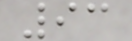93
